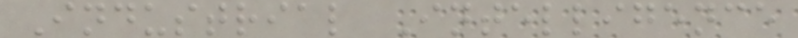Industrial Intelligence
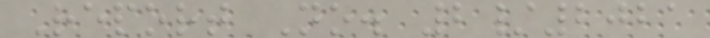Report No. 2/2021
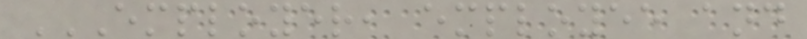EMPLOYER, EMPLOYEE AND
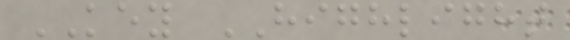KEY HIGHLIGHT
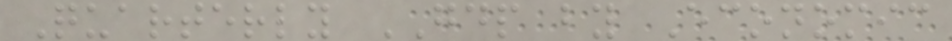Quarterly GDP by Economic
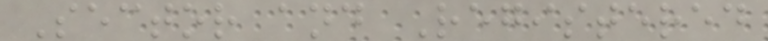Sector and Registered
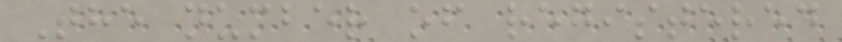The number of registered
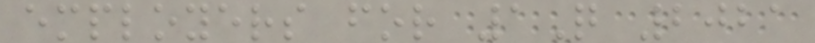employers for 1Q 2021
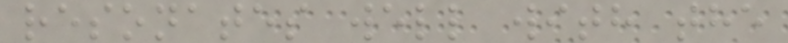resonates well with the
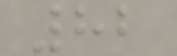82
